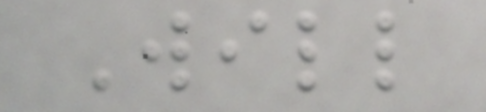Will
